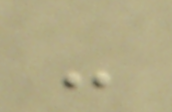-
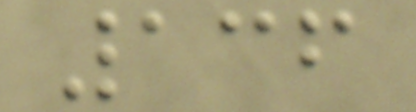136
